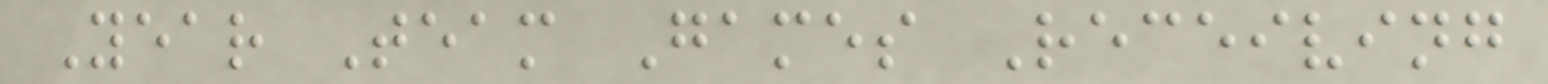Year Team Games Receiving
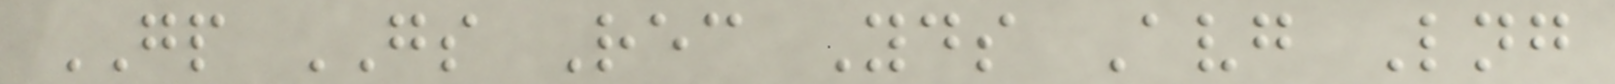GP GS Rec Yds Avg Lng
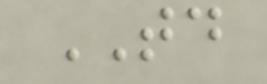TD
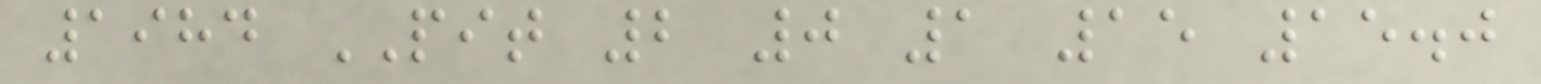1984 PIT 2 0 1 15 15.0
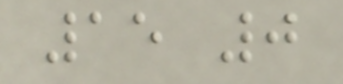15 0
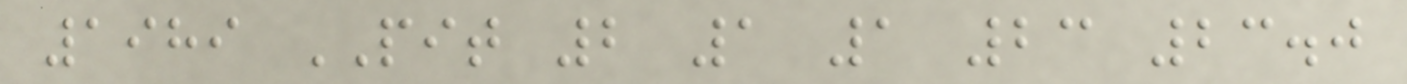1989 PIT 2 1 1 23 23.0
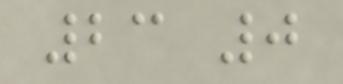23 0
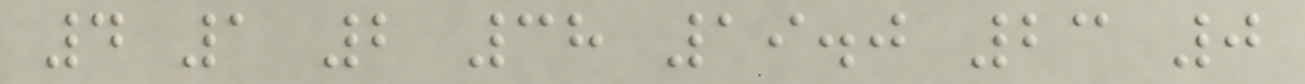4 1 2 38 19.0 23 0
